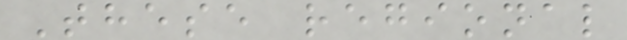These regional
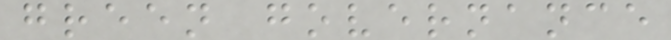green governance
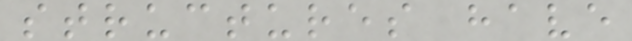structures have
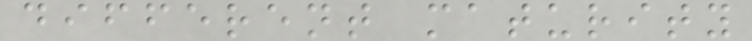different maturity
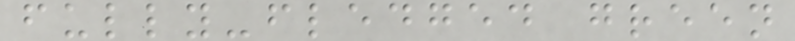fully-fledged green
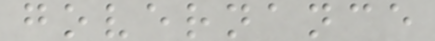governance
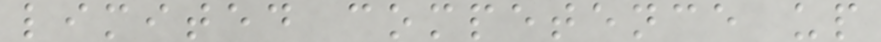limited competence up
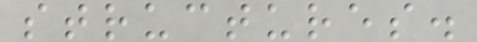structures.
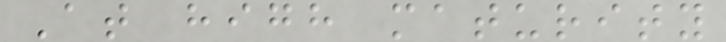At high maturity
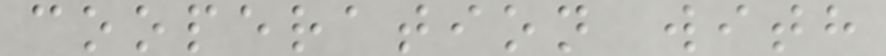cooperation with
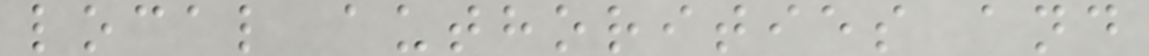local authorities and
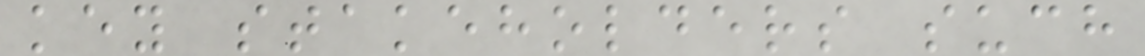key stakeholders such
